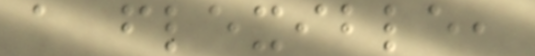a flexible,
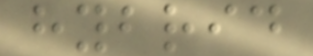hybrid
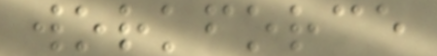workforce
